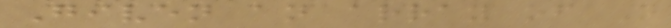Given an array of N
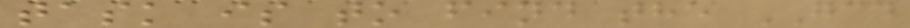task is to find the GCD
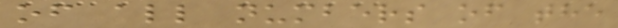of all numbers of the
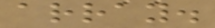array.
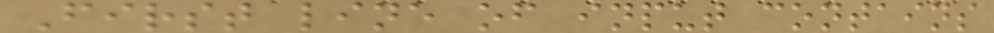First line of input contains
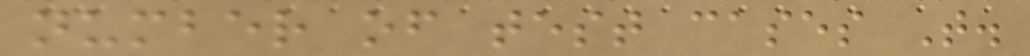number of test cases T.
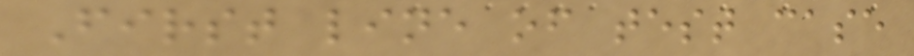First line of test case
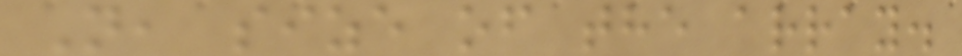N, size of the array.
